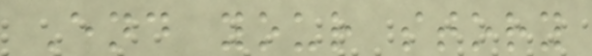End your story
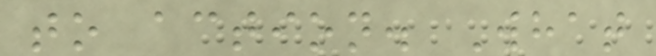to action. What
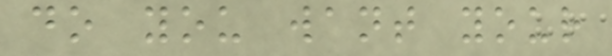do you want your
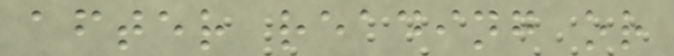after reading or
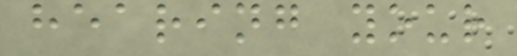hearing your
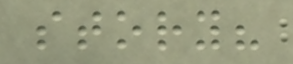story?
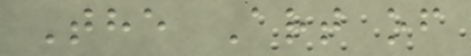The Art of
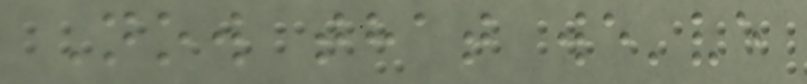Now that we've
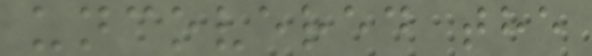uncovered the
